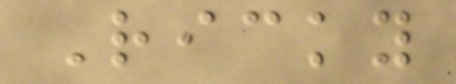Ricky
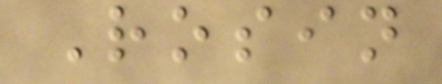Rosin
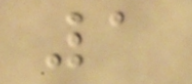1
